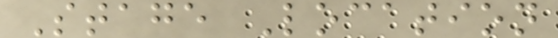Stage Location
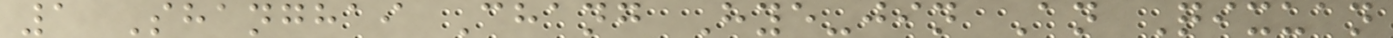1 Shanghai Chang Hye-jin An Qixuan
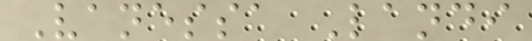Vanessa Landi
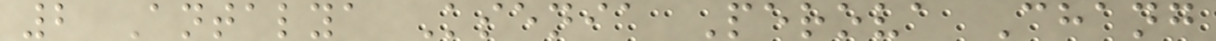2 Antalya Ksenia Perova Chang
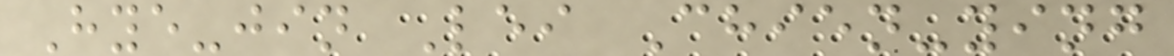Hye-jin Lei Chien-ying
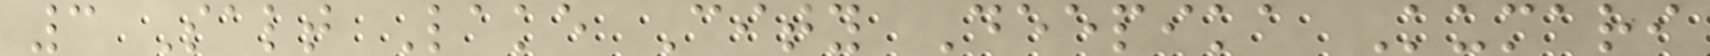3 Salt Lake City Deepika Kumari
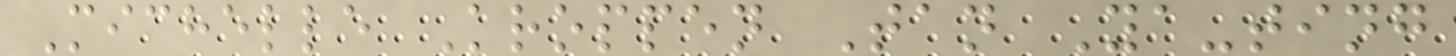Michelle Kroppen Tan Ya-ting
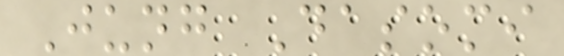Jung Dasomi
